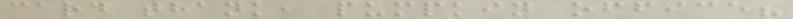card thank, pumpkin office?
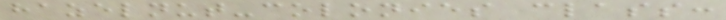hazelnut-colonies class:
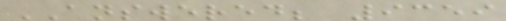ANSWERED; 9359
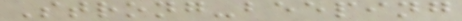Strong-beeping
